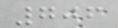706
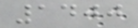1400
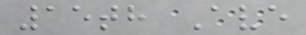15th Ave
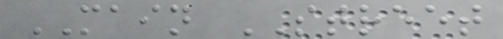MAIN STREET
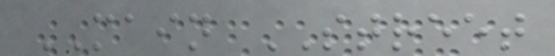MAIN STREET
